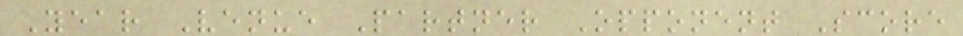Year Venue Partner Opponent Score
